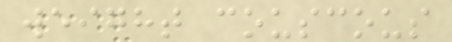weight couscous
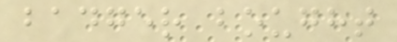badger bought
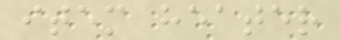item heater
